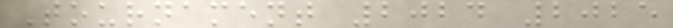Tournament 2024 2025
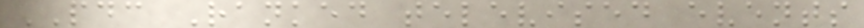PDC Ranked televised events
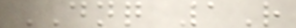DNQ 1R
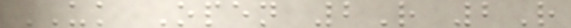UK Open 2R 2R
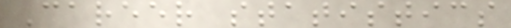Career statistics
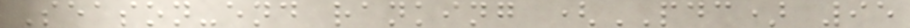Season-end ranking (PDC) 95
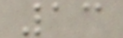13
